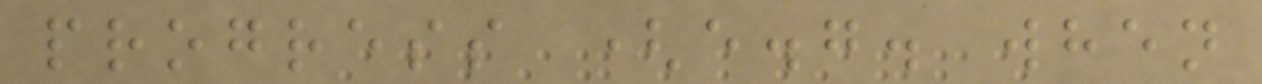progress (e.g. when
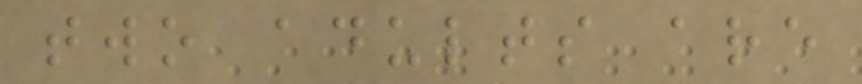two adults are
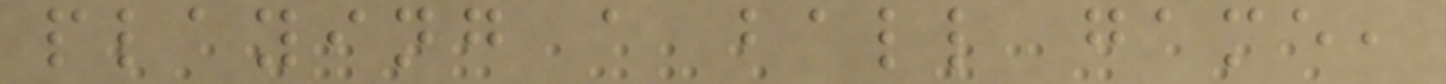playing a ball game,
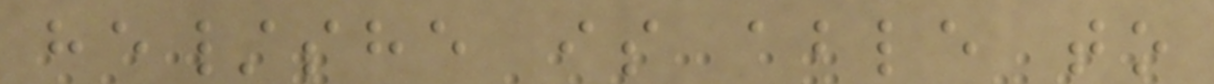he/she is able to
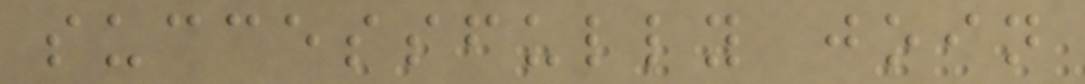successfully join
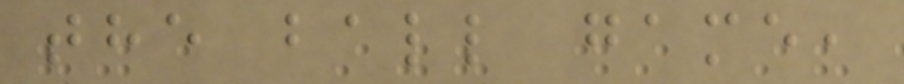the ball game,
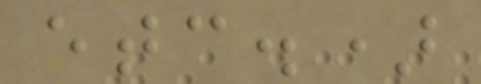etc.)
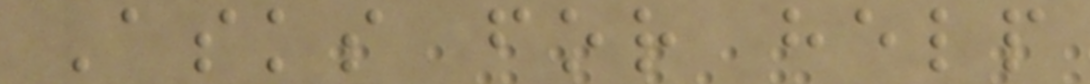Asks for help
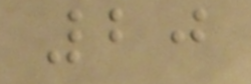20
